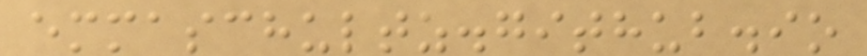emmaschultz.github.io
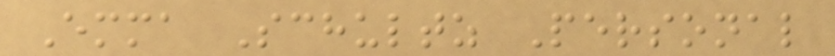Emma Schultz Personal
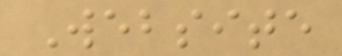Website
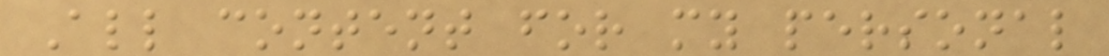All content for my personal
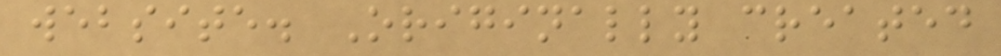website. Originally created
